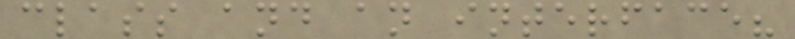class and an interface?
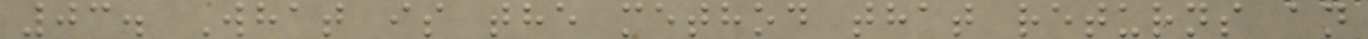03. What is the method that returns an
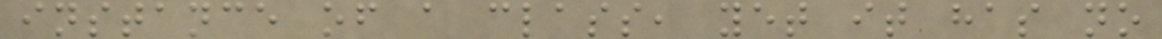instance of a class, yet it has no
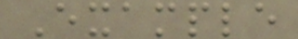Example
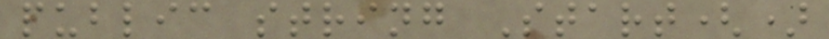public string Start()
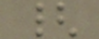{
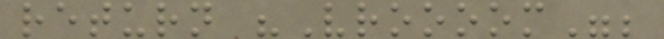return "Vroooom";
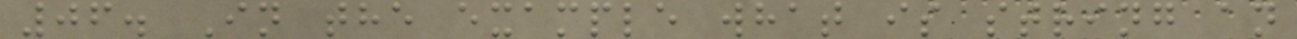06. In the example what is string an
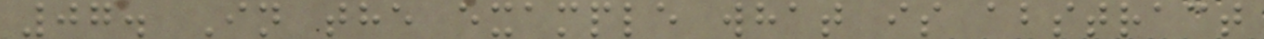07. In the example what is abstract
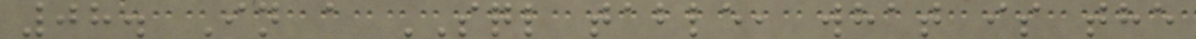08. In a SQL table, what is the
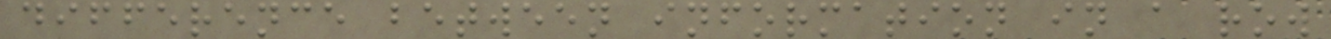difference between information in a row
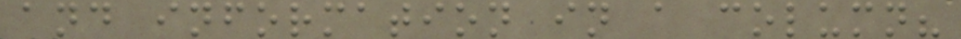and information in a column?
